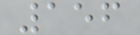156
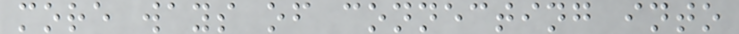more ways of connecting into
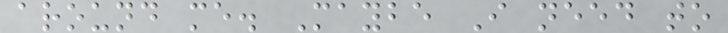around me. Maybe I need to
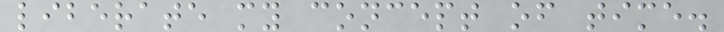liberate my concept of time.
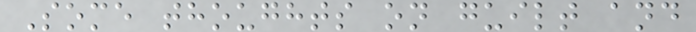Some thoughts on guilt and
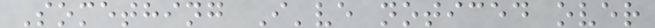Something I've noticed over
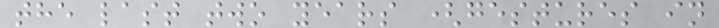the last two years (gestures in
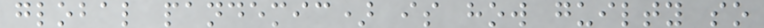global pandemic) is how guilty so
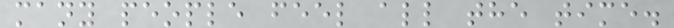many people feel all the time.
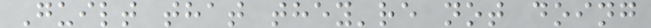Guilt that they're not doing
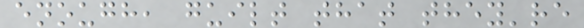enough, guilt that they're
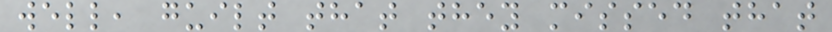well, guilt that they missed that
